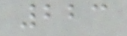223
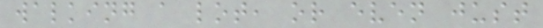walking a lot, or even just
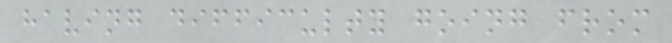having difficulty going from
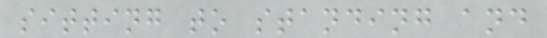sitting to standing and
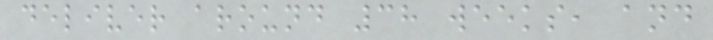deliver around 38 weeks, and
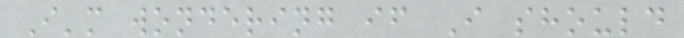I'm wondering if I should
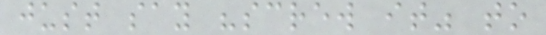just say "screw it" to
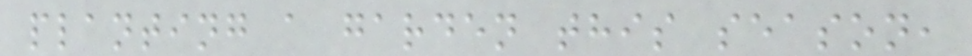planting a garden this season,
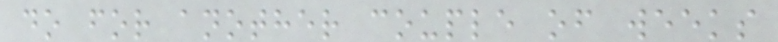do for another couple of weeks
